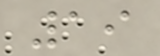19
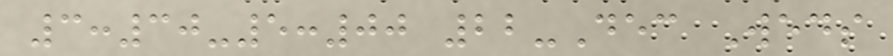3:30-5:00 22-Dec Weds
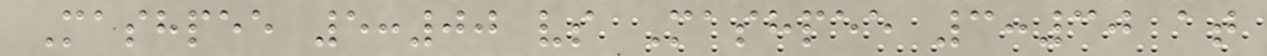Mashpee 5:00 vs Mashpee 3:30 at
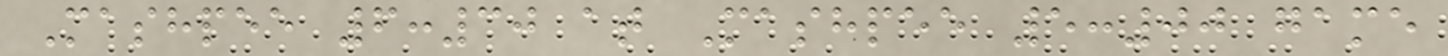Mashpee 6:30 at Mashpee 5:00 game
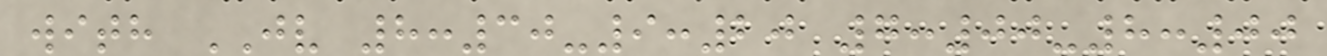with JV 8:30-9:20 7:00-8:00
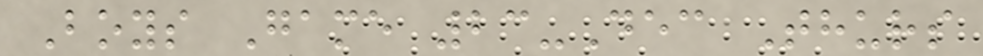Boys Game 23-Dec Thurs
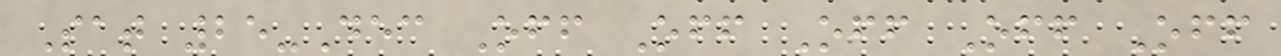Sat 25-Dec Off Off Off Off Off
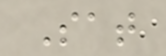Sat
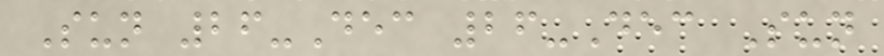Sun 26-Dec 26-Dec Sun
